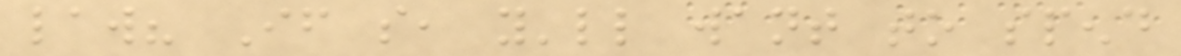law? If so, you'll want to spend
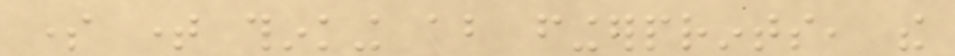some time thinking about fingerprints, the
